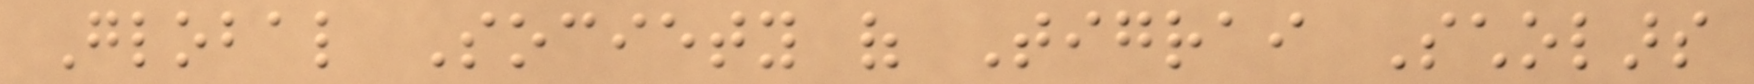Global Society of Tigrai Scholars
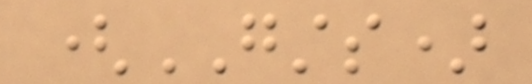(GSTS)
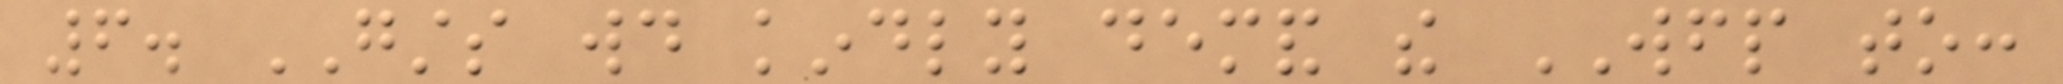6. GSTS would kindly demand the WFP to:
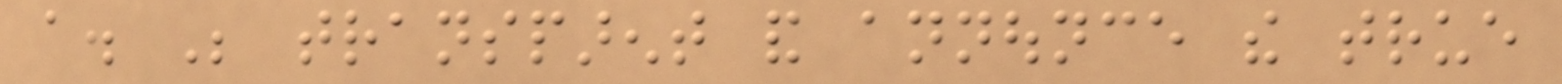a. Be transparent and announce the true
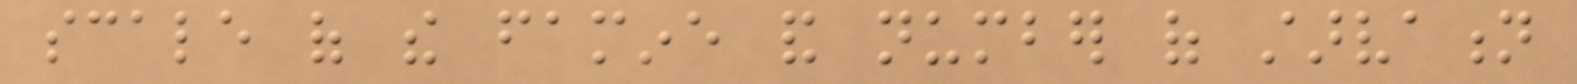scale of the famine and number of starvation
